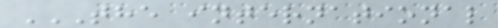THE INTERNATIONAL
